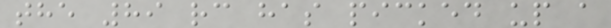the 89 rc has picked up a
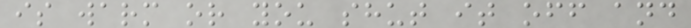is warm or you shut it off and
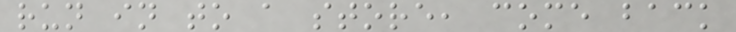run in to a store, come back
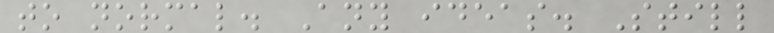to normal. Any ideas. Still
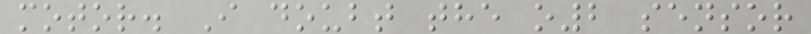motor. I doubt the o2 sensor
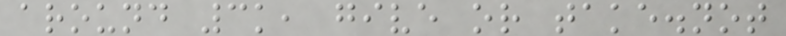around 3k, give or take.not
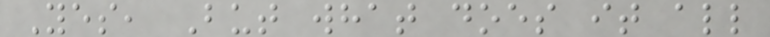Yes, But what does it all
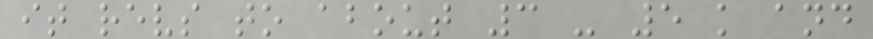it revs to about 3 - 5 k and
